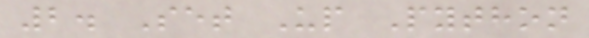2. Set Up Python
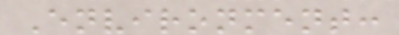Environment:
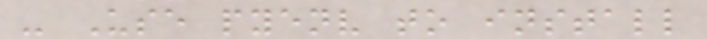- Use pyenv to install
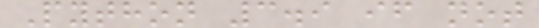Python 3.9 if not
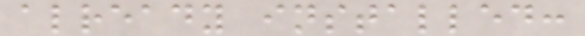already installed:
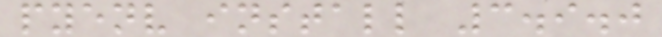pyenv install 3.9.0
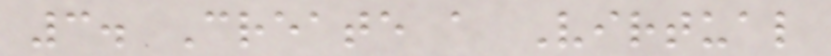3. Create a Virtual
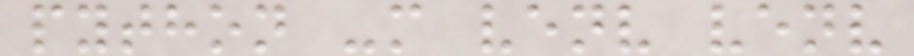python -m venv venv
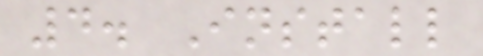4. Install
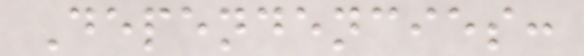Dependencies:
